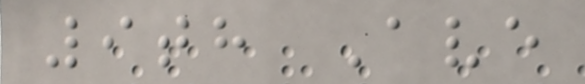9th Ave
